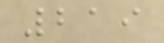219
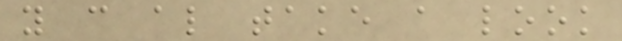you can also take a look
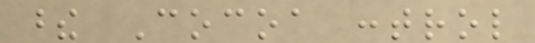these Cocoa control
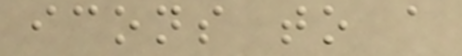icons to a
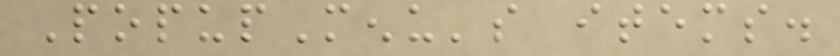PopupMenu's items.
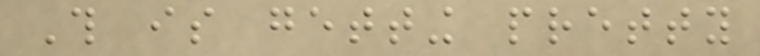This is getting pretty
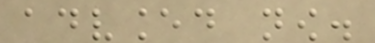advanced now.
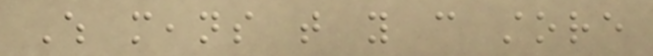Which means that you can store
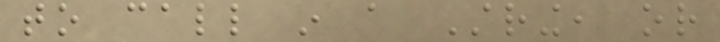to call in a String, or
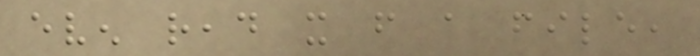even read it from a file,
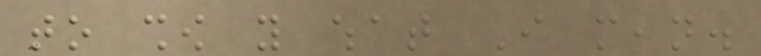to show you what I mean.
